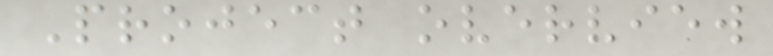Project overview
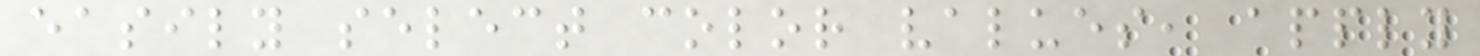easily select color values, apply
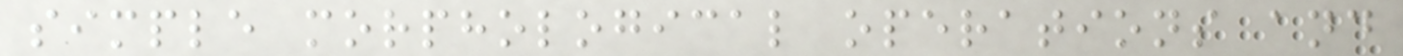simple morphological operations and
